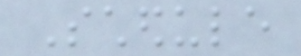Schedule
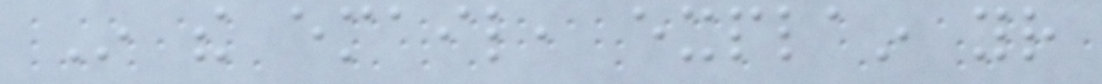In the email, explain your
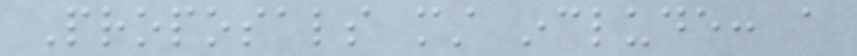Proposals must include: a
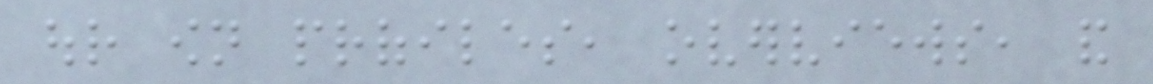our own profiles, overviews, and
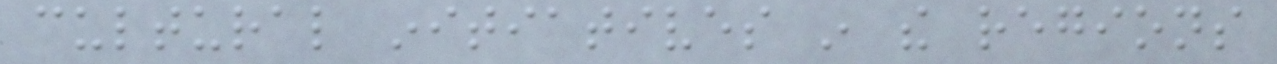cultural initiatives in the regions
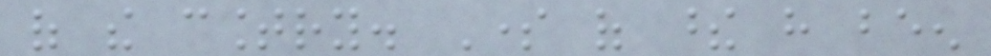of the country. Some of these have been
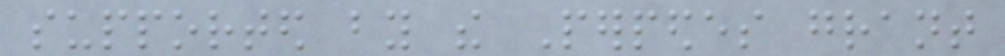supported by the Perpedes grant
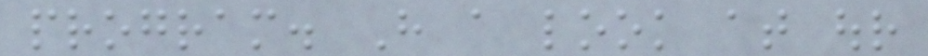program. Have a look at our
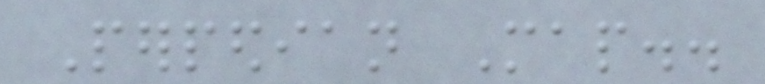Perpedian Map..
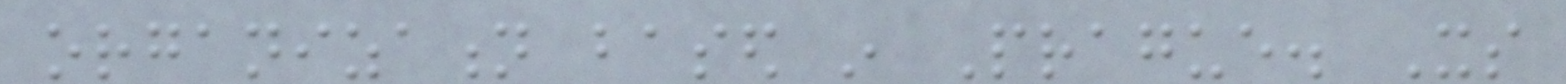organization based in Prague. Its
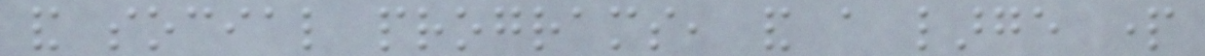and social programs, and a large part
